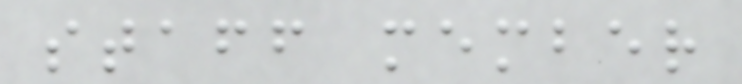staff member
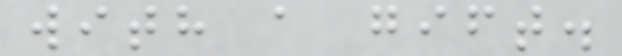with a gift.
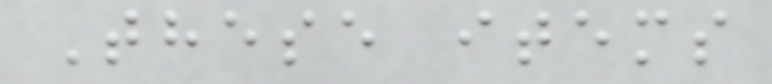These items
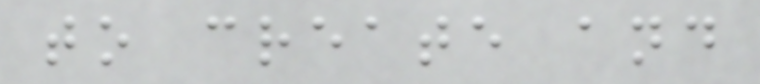to create and
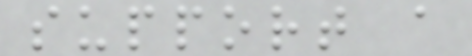support a
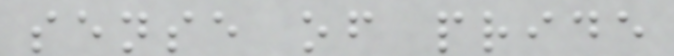sense of pride
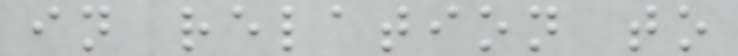in relation to
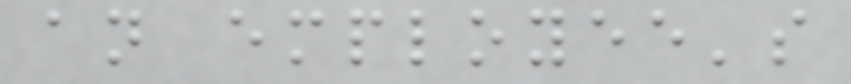an employee's
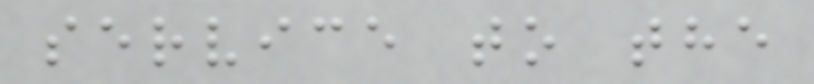service to the
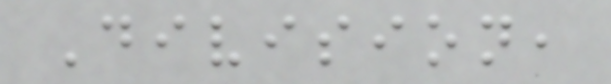Division,
